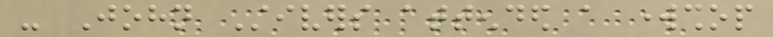- John Stivers attended a workshop
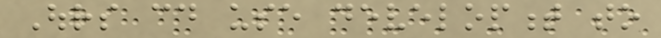Ours could use development to
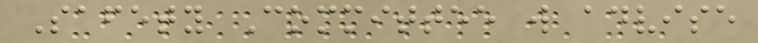Safety Committee will advise
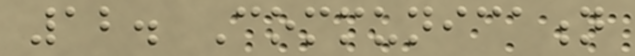12. Communication
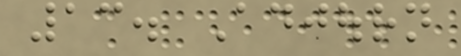13. Adjourn
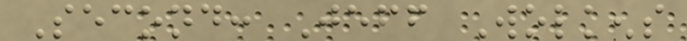Second: Jeff Wolkens
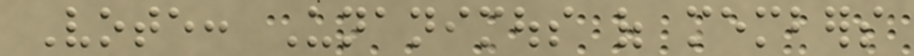Vote: Unanimous of members
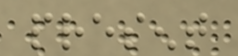present
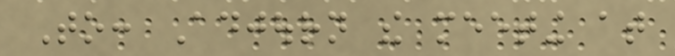To: Adjourn the meeting at
